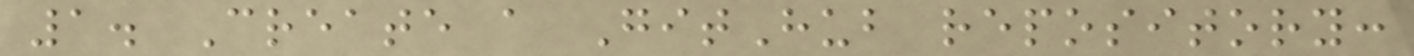1. Create a GitHub repository:
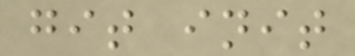git init
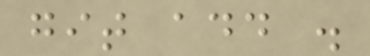git add .
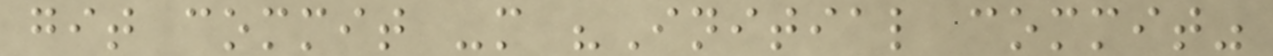git commit -m "Initial commit"
